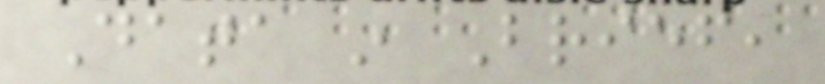Data in Brief,
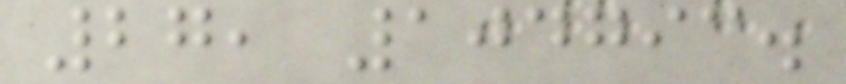27, 104793.
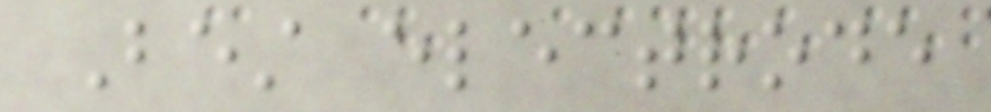Best electrode
